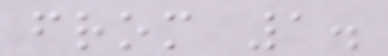from 1.
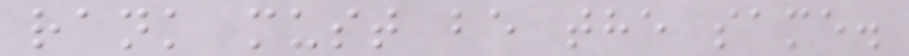rank must be the same.
